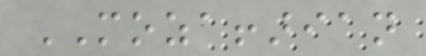MOZAFFARIAN
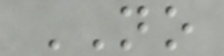NO
